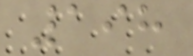198
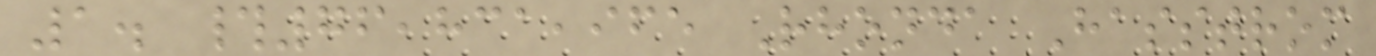1. #76,831,965 Rhonda Hasstrom
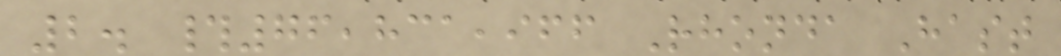2. #76,831,966 Rhonda Hast
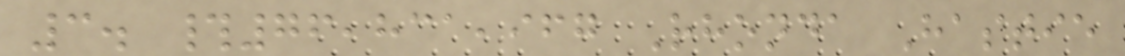3. #76,831,967 Rhonda Hastie
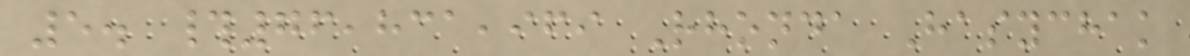5. #76,831,969 Rhonda Hasychak
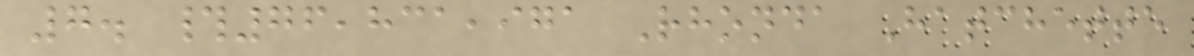7. #76,831,971 Rhonda Hatchette
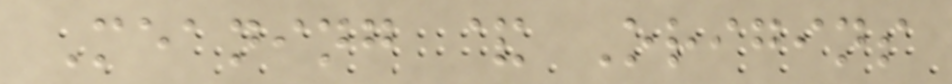Meaning & Origins
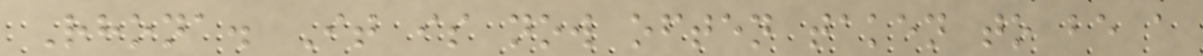Rhona. It is now often taken to be a
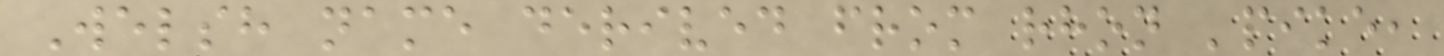Welsh name derived from rhon 'pike,
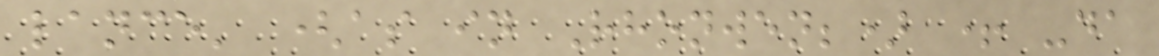lance' (as in Rhonwen;) + -da
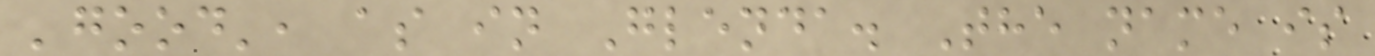'good', as in Glenda. The name is
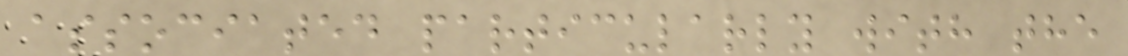associated particularly with the
